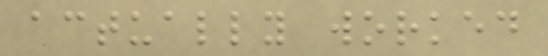actually worked
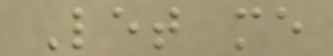Let me
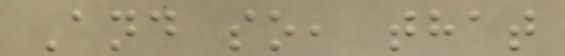And so, that
